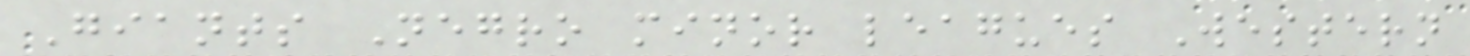Giants Negro minor leagues Western
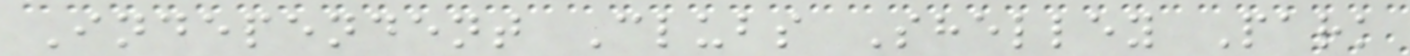Independent Clubs Shelley Park
